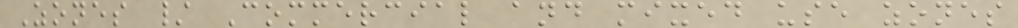Zones / Commercial and mixed use zones
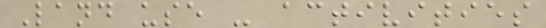Land use - activities
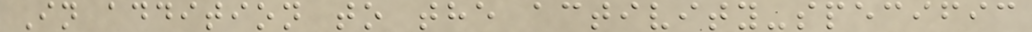In addition to the activity-specific
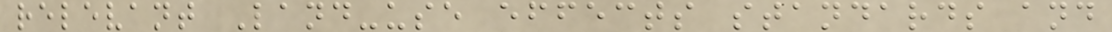relevant Land-use effects standards and
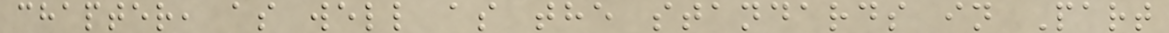chapter, as well as the standards in Part
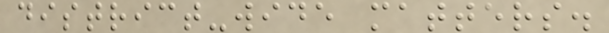district-wide matters.
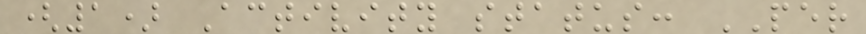(1) Activity status: PER
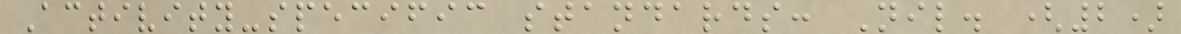Activity-specific standards: Nil. (2)
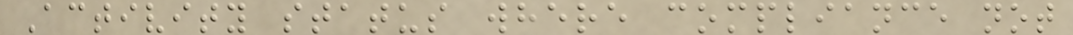Activity status where compliance not
